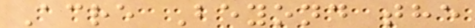Acre Beyond the
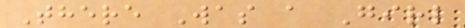There Was a Girl
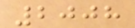2008
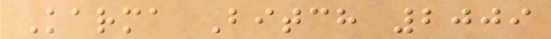Karma Bitch 2009
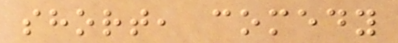short, comedy
